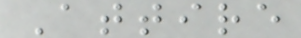Attire
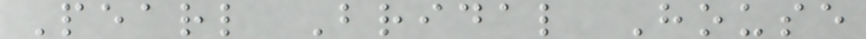Pearl Bridal House
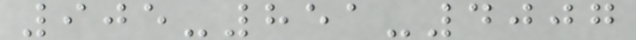905-851-4007
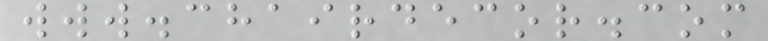www.chairdecor.com
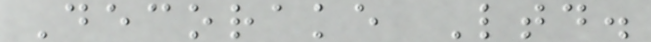Decorake Ltd.
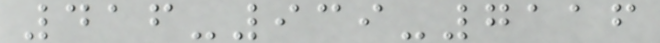416-939-7116
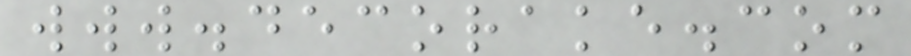www.decorake.com
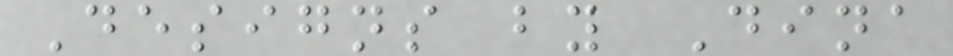Designs by Dina
